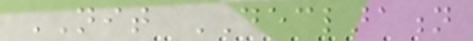NIT DECLARATION
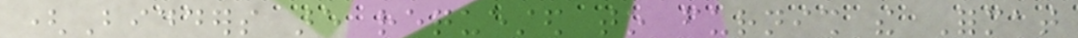(Bidders are requested to furnish the Format
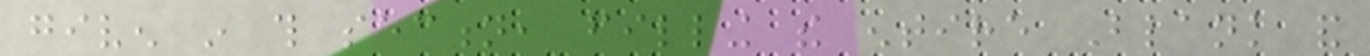given in this section, filling the entire Blank and
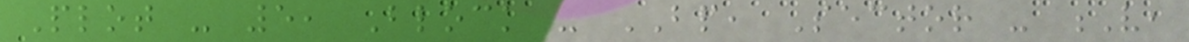Plot - 5, Block - BP, Sector - V,
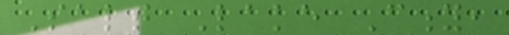Salt Lake City,
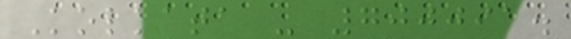Kolkata - 700091.
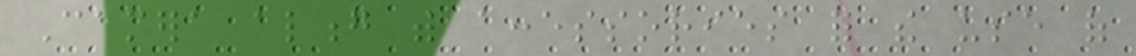Camera along with accessories for the use of
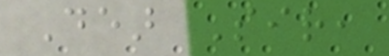Dear Sir,
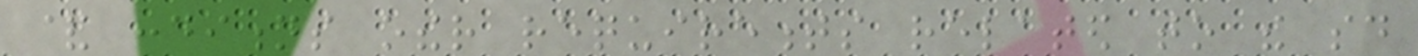& conditions other requirements related to the said
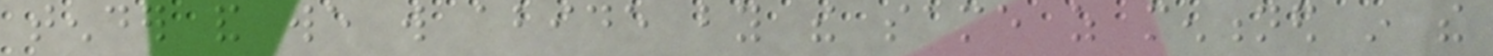tender and we will abide by the same as mentioned in the
